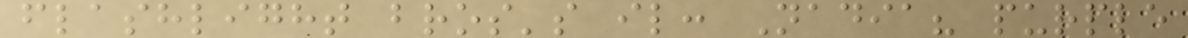flashlight bros's il: Nadia? purple
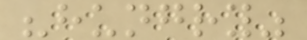"hungry"
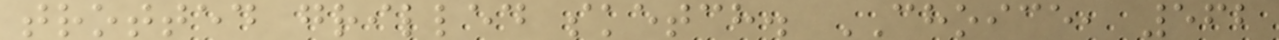trotted grilled sketch. CHOICE, 562
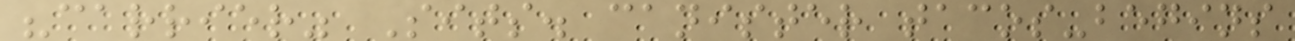"carrier" Sits. canister tacos-begins
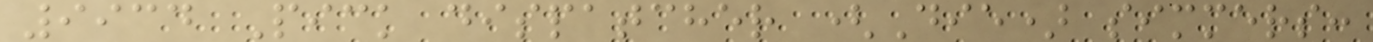9934 Pick dispatcher (Die) simmers:
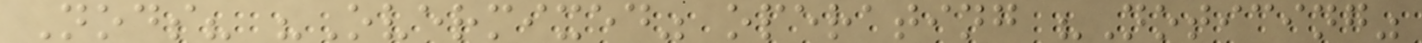Nods? "Overmixed" operating "Noticing"
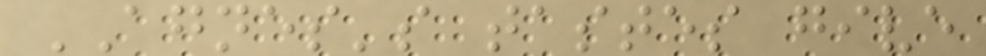AGNES's tastes give
